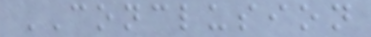CONCLUSION
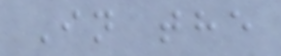In the
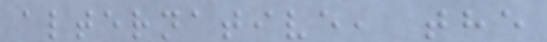alternative, the
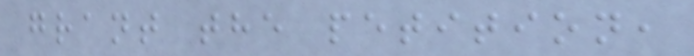grant the petition,
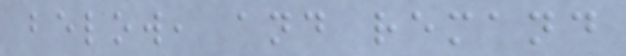below, and remand
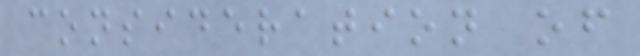consideration of
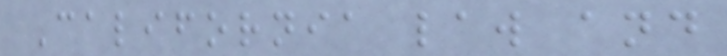California law and
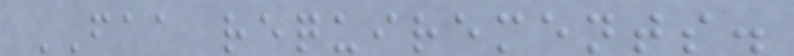FAA requirements.
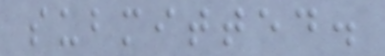submitted.
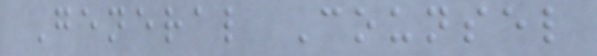General Counsel
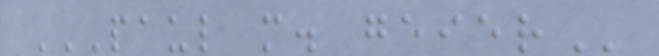PAUL M. GEIER
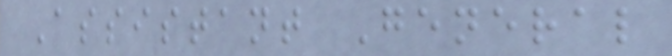Assistant General
